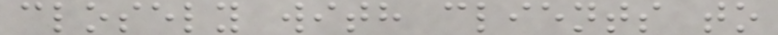closely with clients to
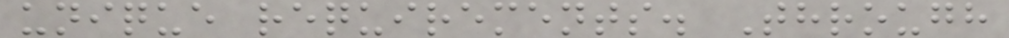unique requirements. Through
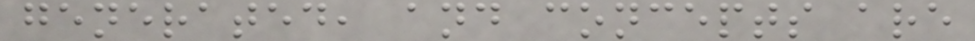generated, and concepts are
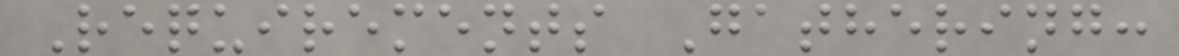Requirements Gathering:
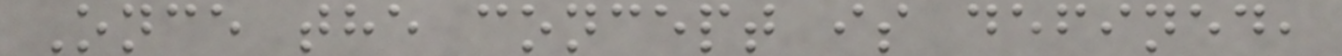Once the concept is defined,
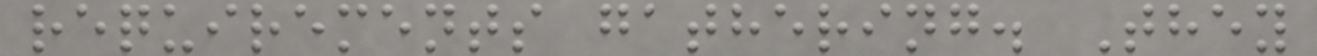requirements gathering. They
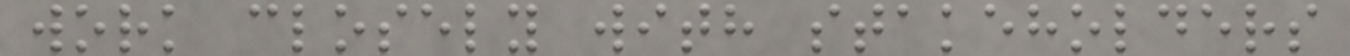work closely with stakeholders
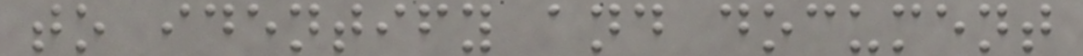to identify and document
